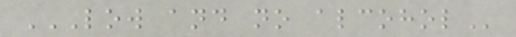LOW AND NO ALCOHOL
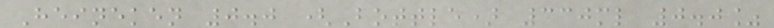Heineken 0.0 (Bottle) 330ml 0.0%
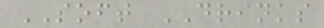SOFT DRINKS
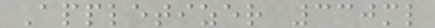Appletizer 330ml
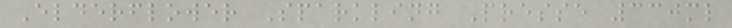Elderflower Sparkling Presse 330ml
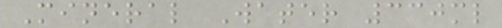Mineral Water 330ml
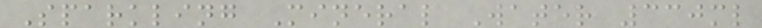Sparkling Mineral Water 330ml
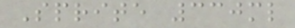Sprite 330ml
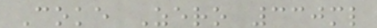Coke Zero 330ml
